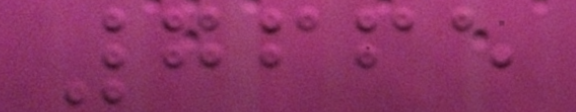7665
